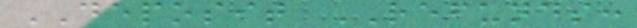DEPOSIT REFUNDS:
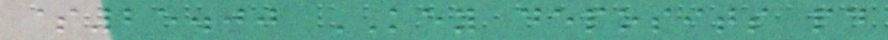$25.00 KEY deposits paid
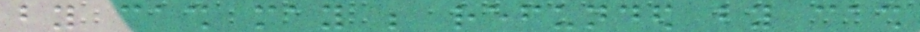by cash may be refunded by cash
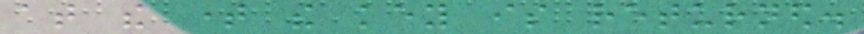at the time the key is returned.
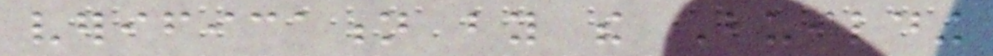verification by the Building
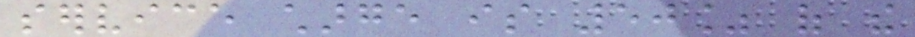service charge is 50% of the
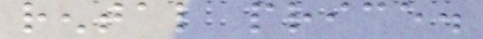rental price.
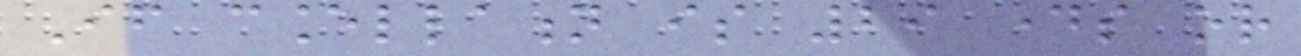If cancellation is 29 days or
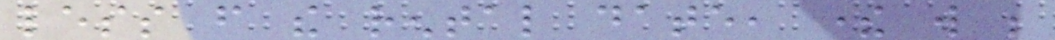less from the rental date, there will be
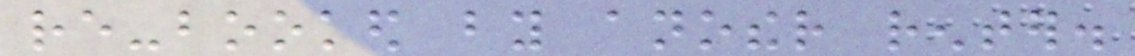re-booked by another renter.
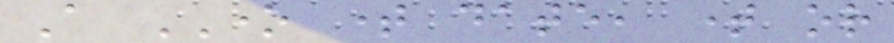A ONE time date, time or
